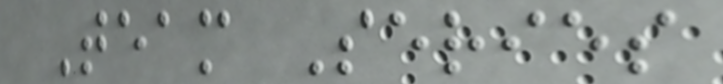Team Series
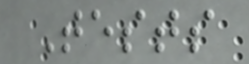Tests
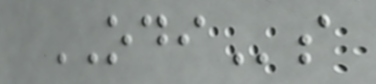ODIs
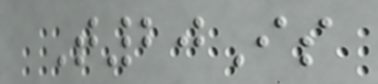T20Is
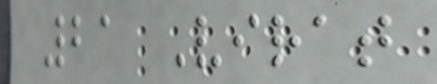21 Virat
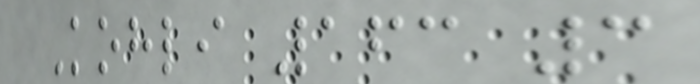Kohli 163 3
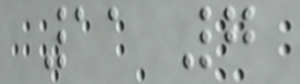11 7
